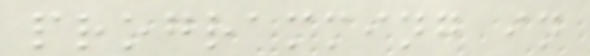programming in
